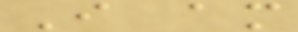I am
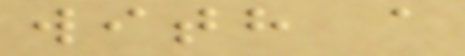with a
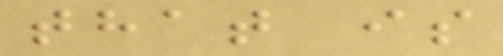that is
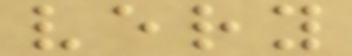very
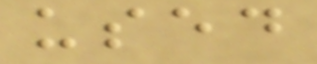used
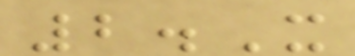2.X
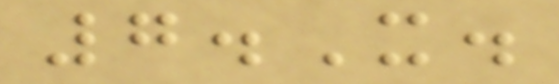7.X.
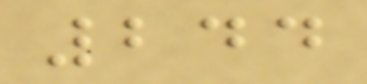244
